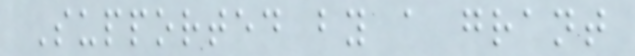Supported by a grant
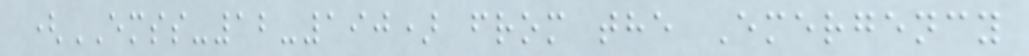(EMSS-12-190) from the Emergency
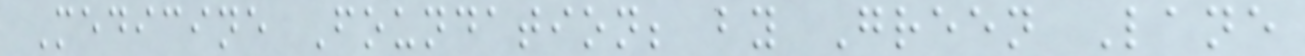Medicine Foundation; by Green Lane
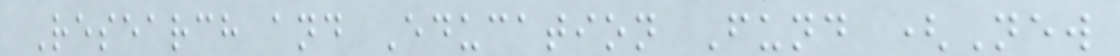Research and Education Fund (New
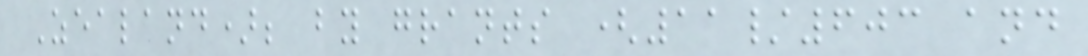Zealand); by grants (11/603 and
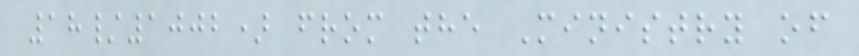18/1002) from the Ministry of
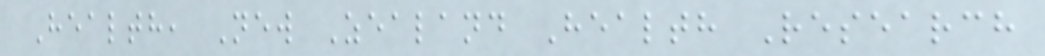Health, New Zealand Health Research
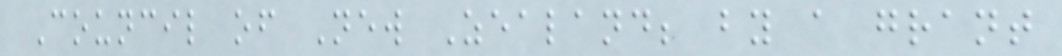Council of New Zealand; by a grant
